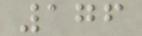176
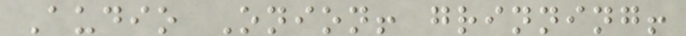Audio Onion! grinning!
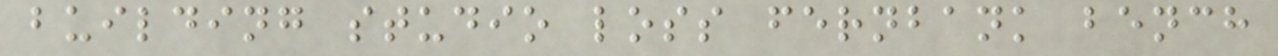building studio loss fernbank bench
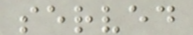served
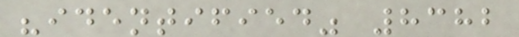"identified" 8382
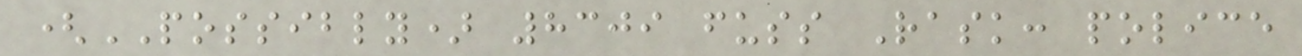(POSSIBLY) 8309 fuss Rask: police
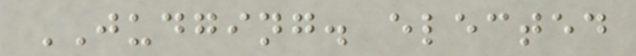JUDGING. elected
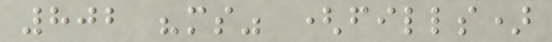802 "ms" (fills)
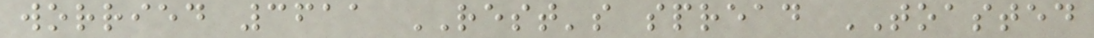worried 3611 REST's spread TOASTED
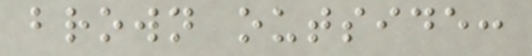brown outside:
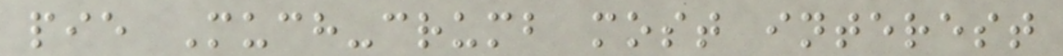pie Much-crumb most interest
